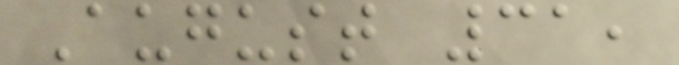August 31,
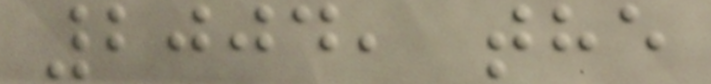2004, the
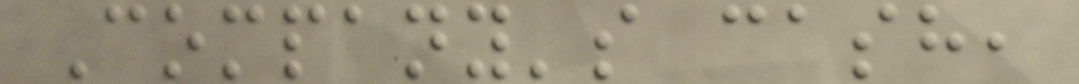Company's cash,
